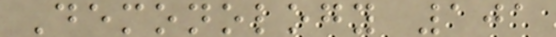Demonology 101
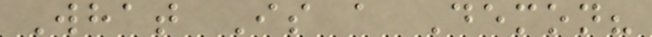What Is a Demon?
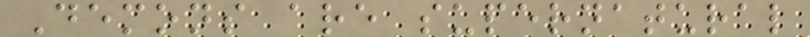Demons are supernatural
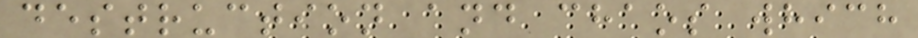destruction and chaos which
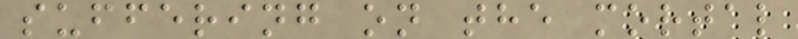suffering on the mortal
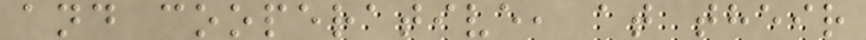and cooperative, at their
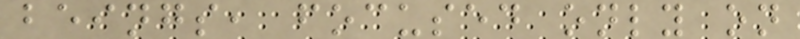beings, focused only on
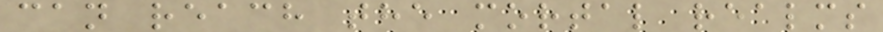can reach the mortal realms
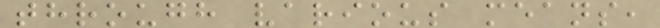through various means,
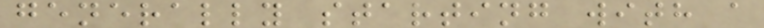generally starting with a
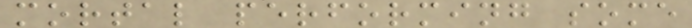mortal performing some
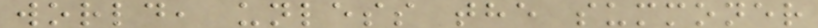world, unless the summoner
